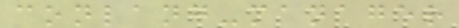conlang-manager
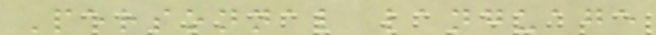Personnal language
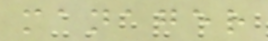manager
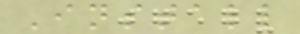Install
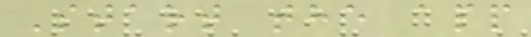Start the app
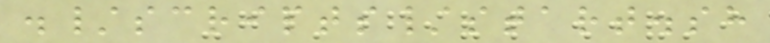./scripts/start.sh
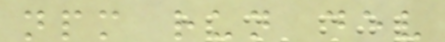npm run dev
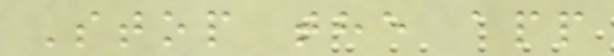Stop the app
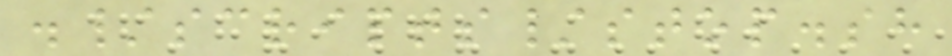./scripts/stop.sh
